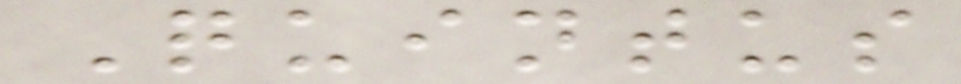Quintus
